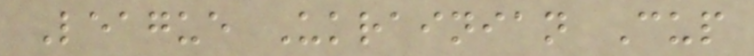League Ukrainian Cup
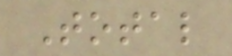Total
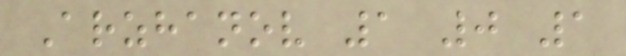Arzhanov 1 0 1
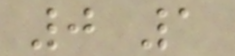0 1
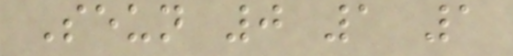Seun 0 1 1
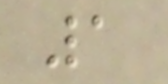1
